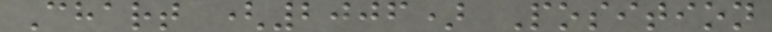Chart (2006) Position
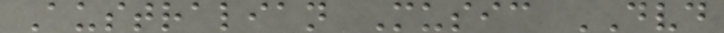Australian Music DVD
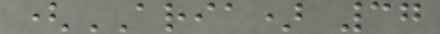(ARIA) 37
